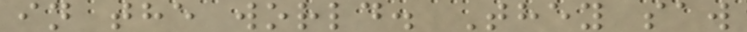in the world. They saw
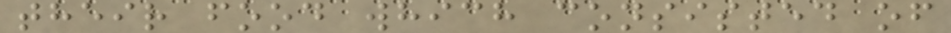their food which consisted of
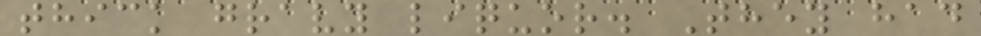thick gravy liquor. They had
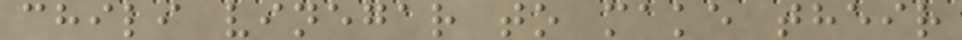chili vinegar to make their
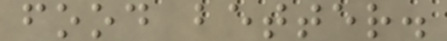food better.
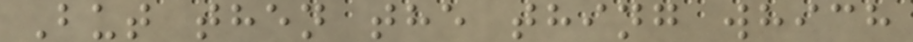But then the thing which
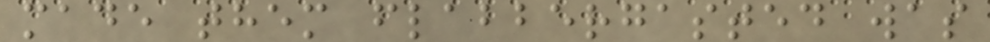made them flabbergasted was
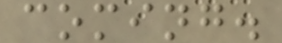coming.
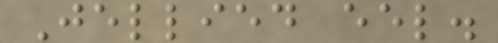Jellied eel.
